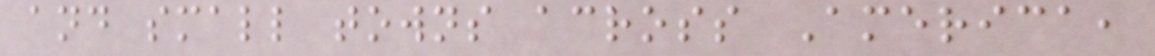and small towns across America,
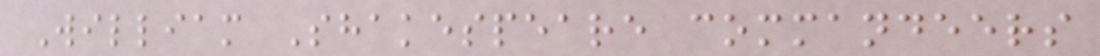William Shakespeare commandeers
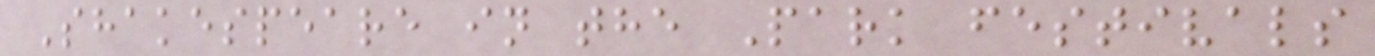Shakespeare in the Park festivals
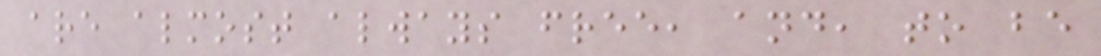are almost always free, and, to be
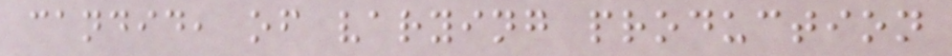candid, of varying production
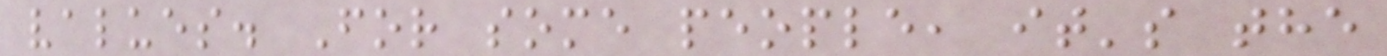values. For some people, it's the
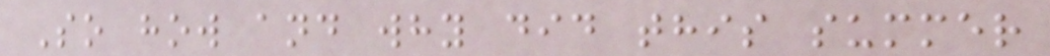So how and why did this summer
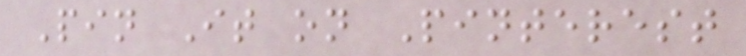Pin It on Pinterest
